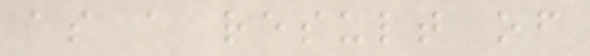as a result of
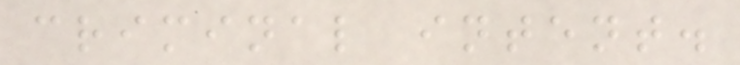criminal intent.
